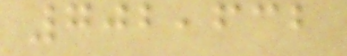702,632
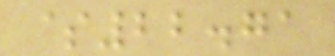$22.71
